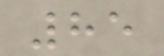85
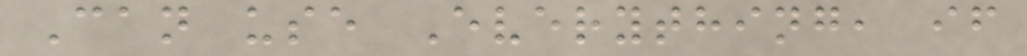Can use Everything, if
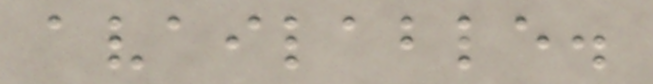available.
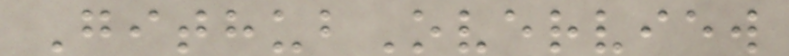GithubOverview
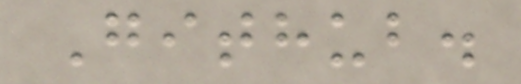Github.
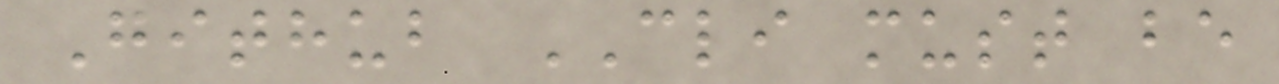Github CLI must be
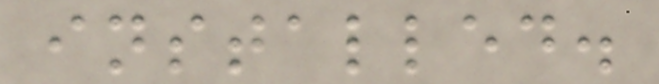installed.
